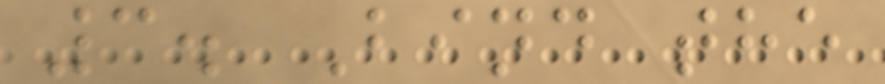3. Bind the
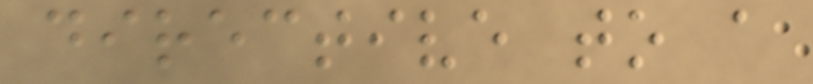directive to a
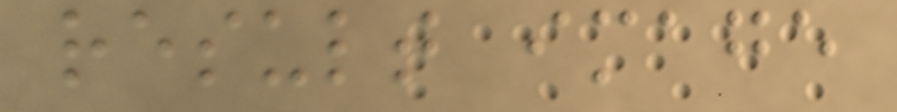result image
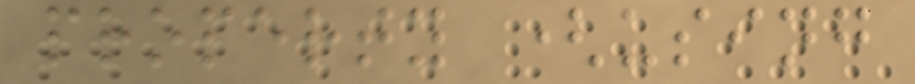property (using
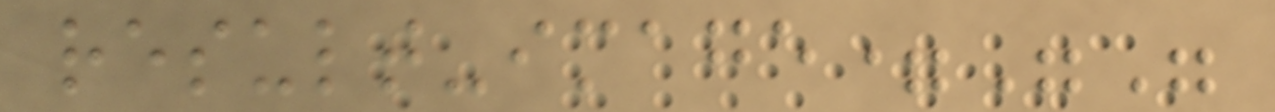result-image=""
